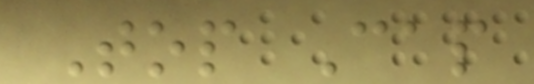Top Cap
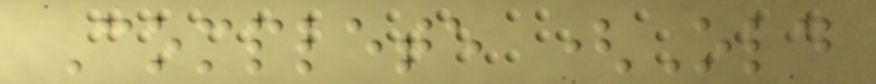Complete (Old
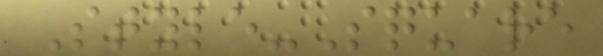Style-Square
